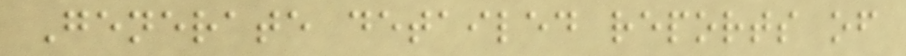Generate detailed reports of
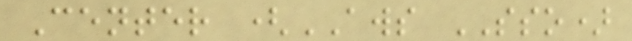Center (AWS SSO)
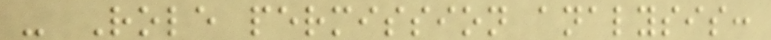- Role permission analysis:
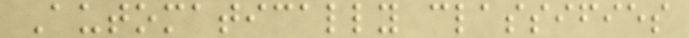Automatically classifies
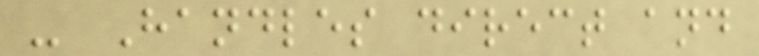- Handles direct and
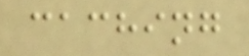caching
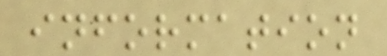information
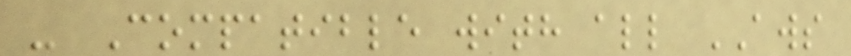- Compatible with all AWS
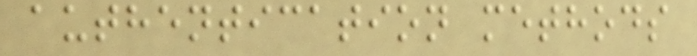authentication methods
